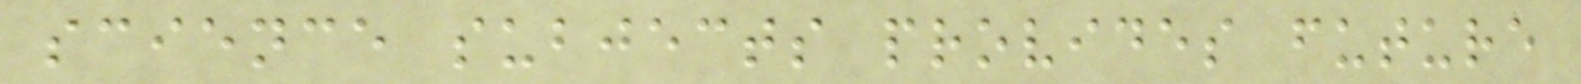science subjects provides future
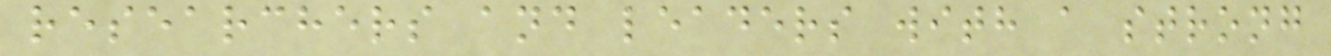researchers and leaders with a strong
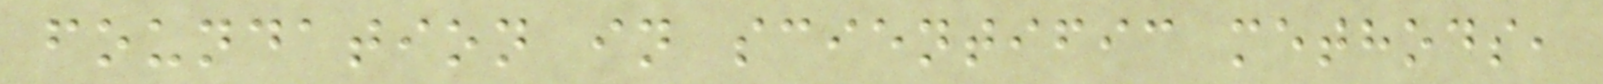foundation in scientific methods,
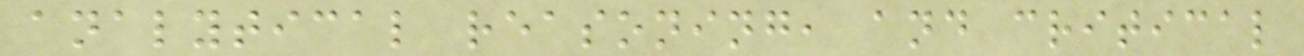analytical reasoning, and critical
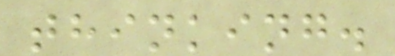thinking.
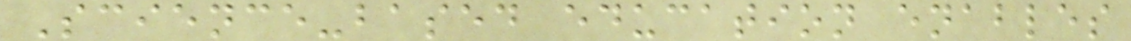Science-based education enables
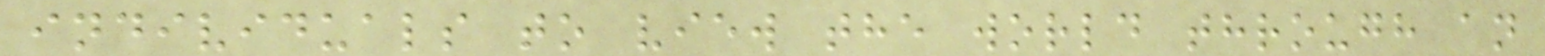individuals to view the world through an
